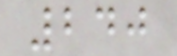240
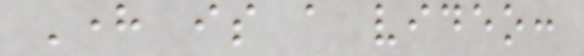Here is a video:
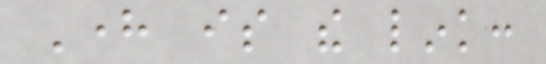Here is the link:
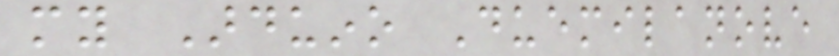my Arduino Duemilanove
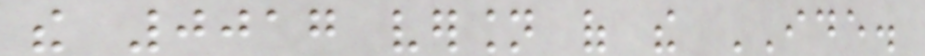the 0017 version of the IDE.
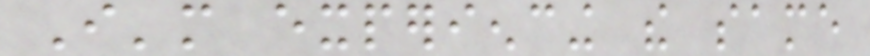I'm experiencing the same
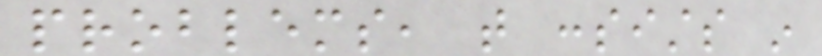problems, that consists in
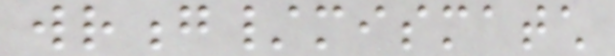wrong/mismatch
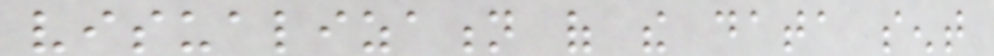visualization of the data sent
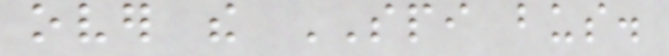over the SPI bus.
